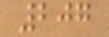207
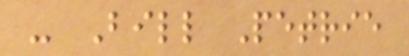- Bill Petrie
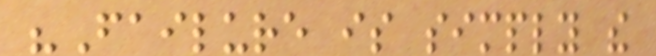"Failure is simply the
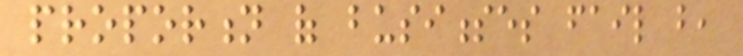proportion of businesses fail but,
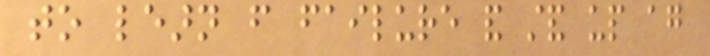to learn from failure and stand up again
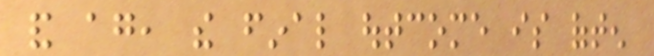and again, the final outcome is often
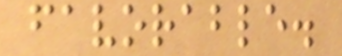favorable.
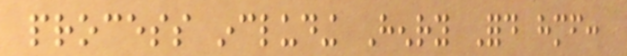process including Henry Ford himself:
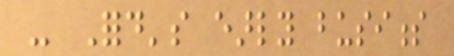- Ford's early business
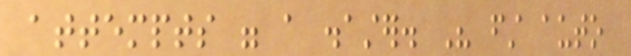attempts were a disaster. His first auto
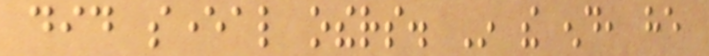did several others. In the end, he
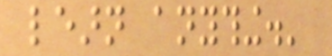learn anything.'
